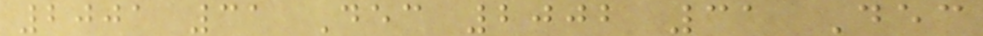2001 31 Dec 2002 31 Dec
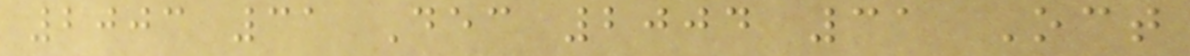2003 31 Dec 2004 31 Oct
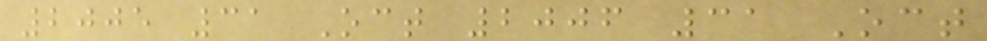2005 31 Oct 2006 31 Oct
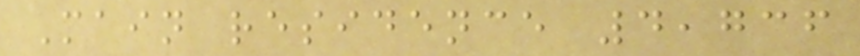Main residence 4,736
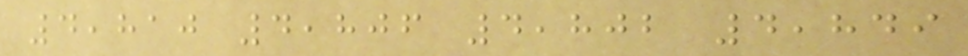4,810 4,806 4,802 4,849
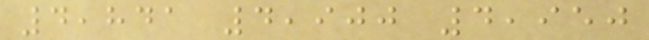4,841 4,900 4,950
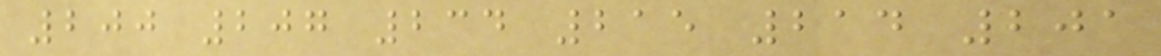200 207 234 215 214 201
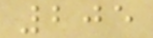205
